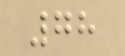78
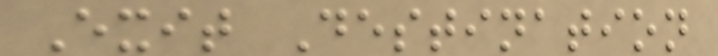Exit Destination
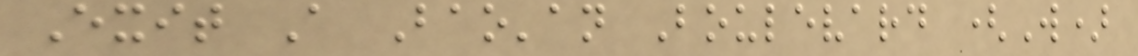Exit A Bao'an Boulevard (W)
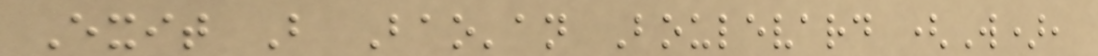Exit B Bao'an Boulevard (W),
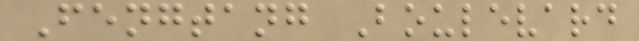Fengtang Boulevard
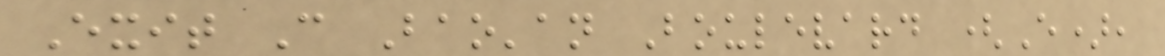Exit C Bao'an Boulevard (E),
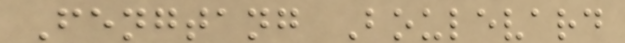Fengtang Boulevard
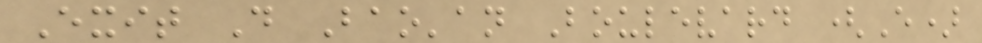Exit D Bao'an Boulevard (E)
